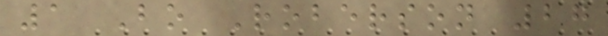1 Bo Roberson 27
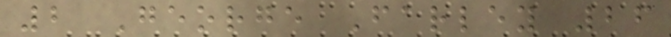2 George Farley 26
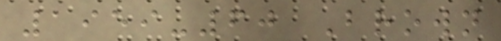1959-60 Brown
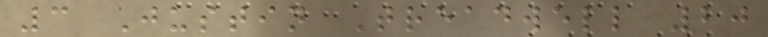3 Justin Treadwell 20
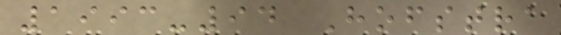1993-94 Hofstra
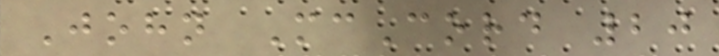John McCord 20
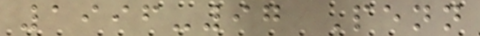1996-97 Penn
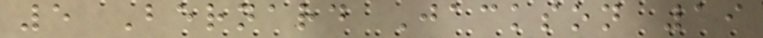5 Bernard Jackson 19
